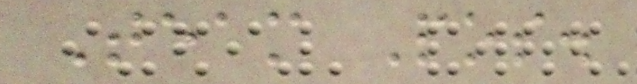Team Pos.
